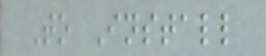To Install
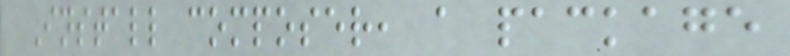Install composer, a package
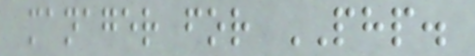manager for PHP.
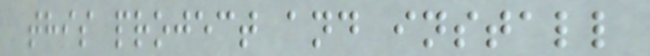this project and install
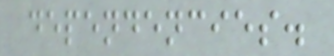dependencies.
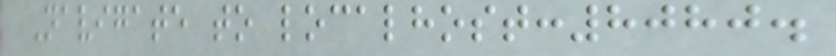Navigate to localhost:8080.
